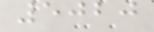5020
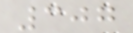307
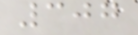307
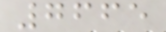7665
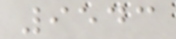9543
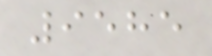9585
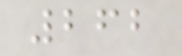262
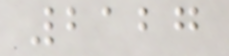2127
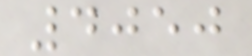4050
